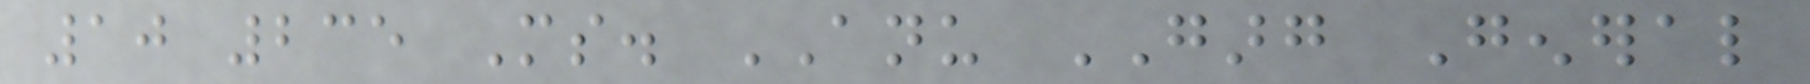10 235 Ms. ANU GARG General
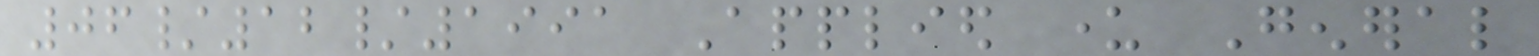06/12/1991 Applied under General
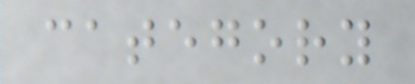category
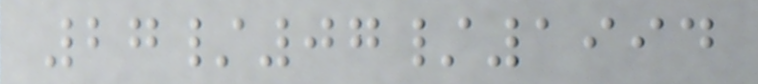27/07/1994
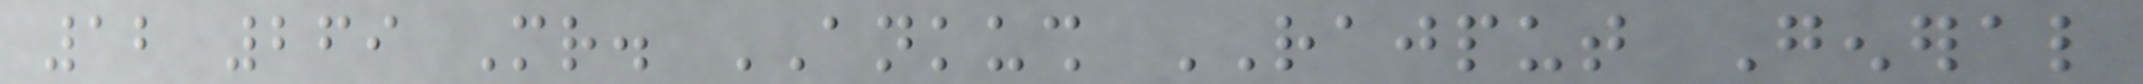12 269 Mr. ANKUSH RAJPUT General
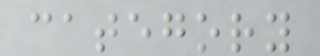category
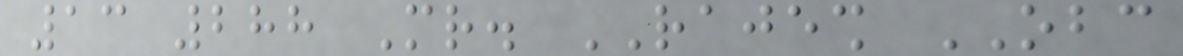13 288 Mr. RAJESH OBC
